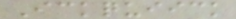Ickquiick
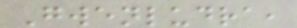Gwenludra,
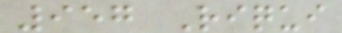957 Riqui
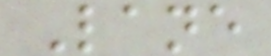Lane
